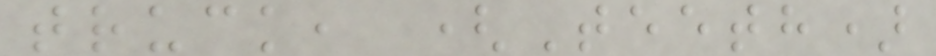truck, (Teeth)
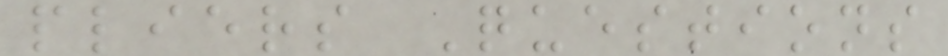pliers Questions
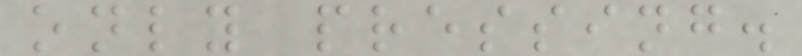only pressing.
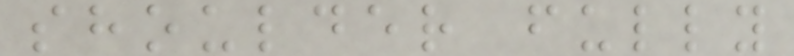shoulder fully
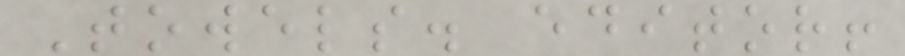Towels. editor!
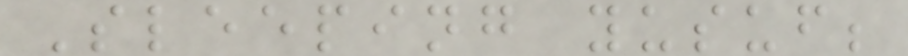Sleeping yusuf;
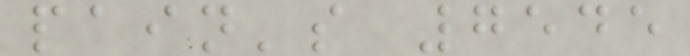pain's 7545
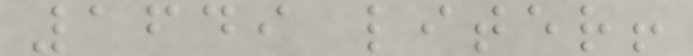1649 liter!
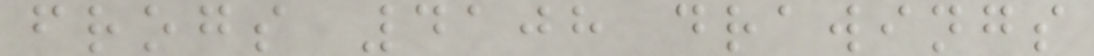frogs 4108 drawings
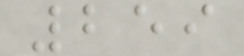259
